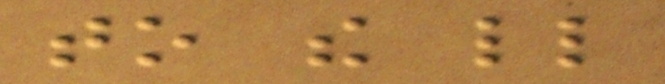to the little
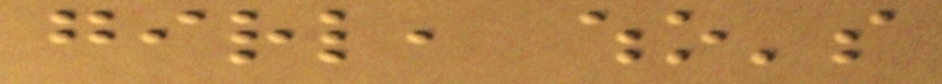girl, who's
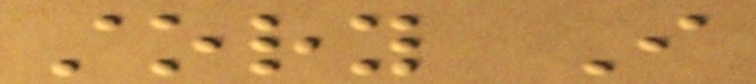story I
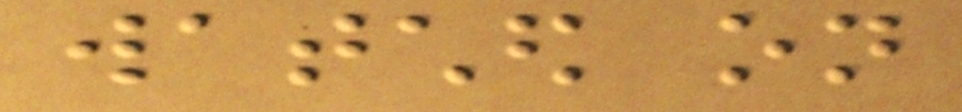watched on
